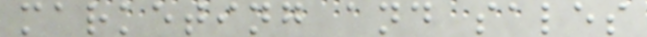marketing and sales
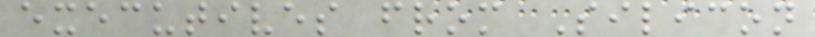executives from Silicon
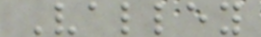Valley
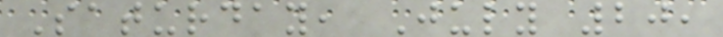Saturday, July 20,
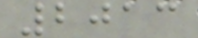2013
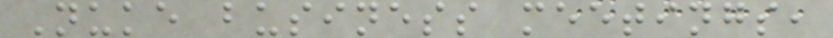Nuke business meetings,
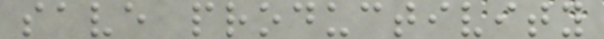save productivity
